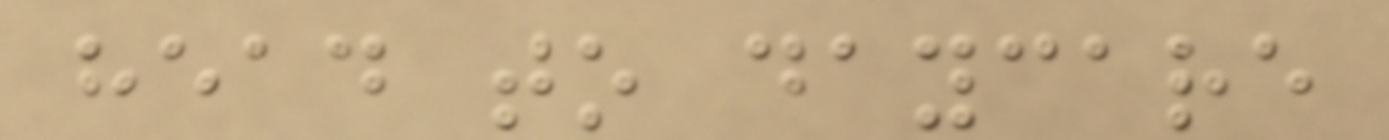head to daycare
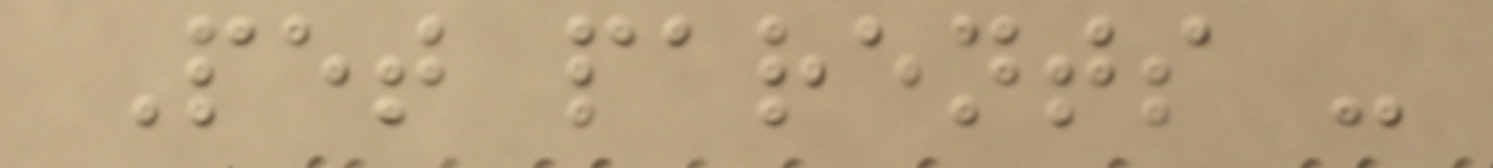Pet parents -
